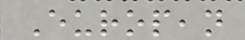European
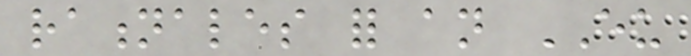rationales for an EU
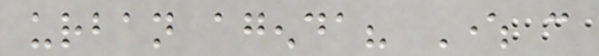urban agenda? Where can
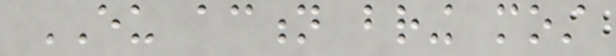EU action bring most
